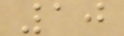10
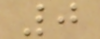0
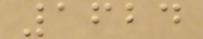1624
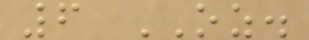6 OZ.
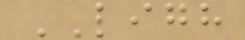LIGH
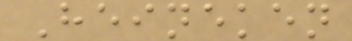Heineken
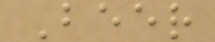Beer
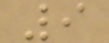9
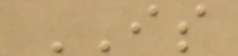IS
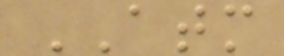ATM
